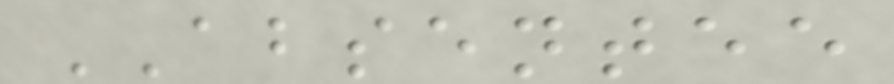ABSENTEE
